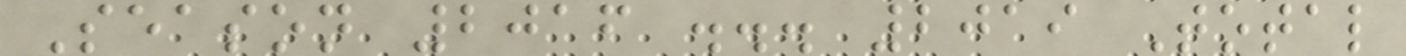Season 2016 ... 2019 Total
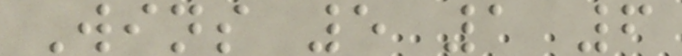Wins 5 1 6
